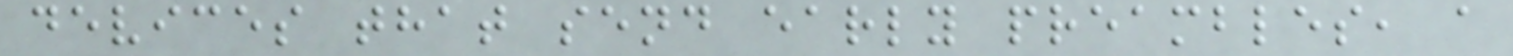devices that send early preambles, a
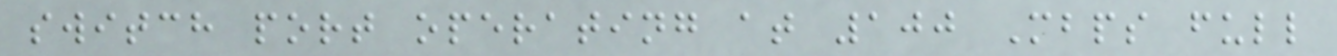switch port operating at 100 Mbps full
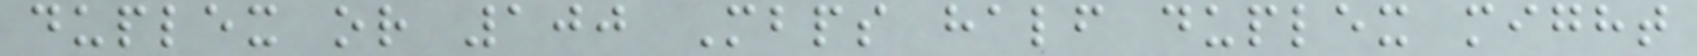duplex or 100 Mbps half duplex might
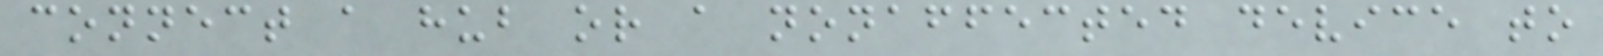connect a hub or a nonaffected device to
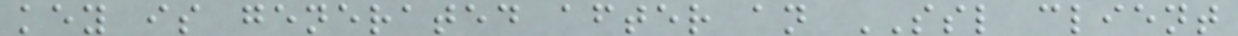key is generated after an SSL client
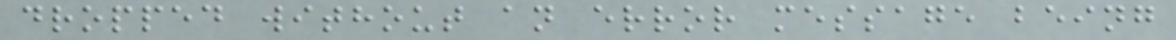dropped without an error message being
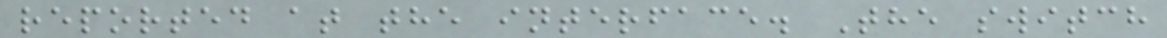reported at the interface. The switch
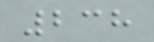238
